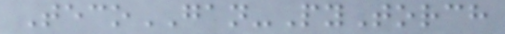TecoGAN-PyTorch
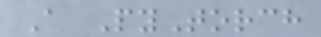A PyTorch
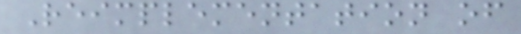Reimplementation of
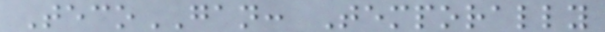TecoGAN: Temporally
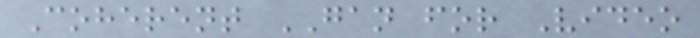Coherent GAN for Video
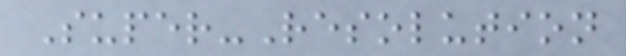Super-Resolution
